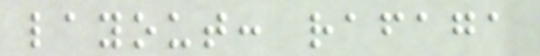layout: rafaga
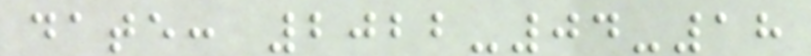date: 2022-04-18
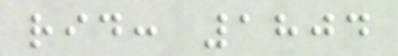rid: 1804
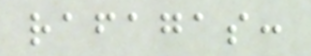rafagas:
